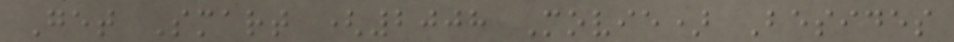Get Smart (2008 Movie) Besides
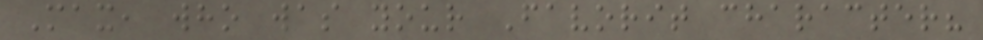Max, who was your Favorit character?
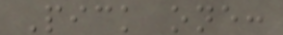Pick one:
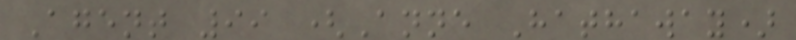Agent 99 (Anne Hathaway)
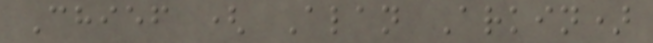Chief ( Alan Arkin)
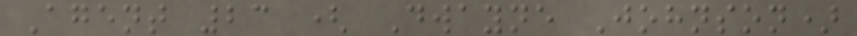Agent 23 ( Dwayne Johnson)
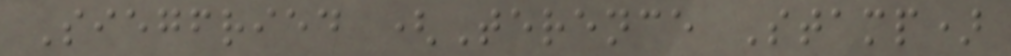Siegfried (Terence Stamp)
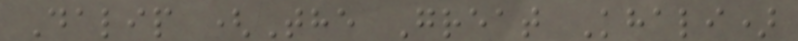Dalip (The Great Khali)
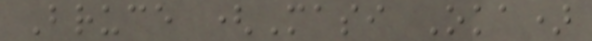Bruce (Masi Oka)
